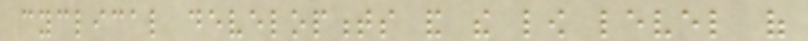cyclical developments and the low level of
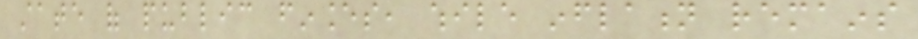state of public finances, while inflation remains
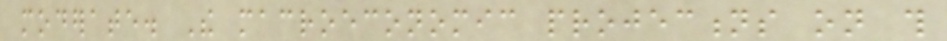moderate. The macroeconomic projections on this
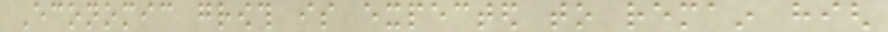Economic growth is expected to remain high
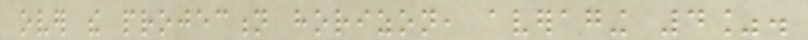over the projection horizon, averaging 4%.
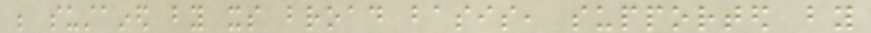be sustained by its broad basis, supported by
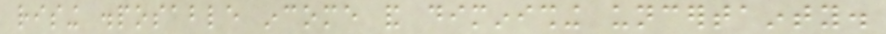rising disposable income and diminishing uncertainty.
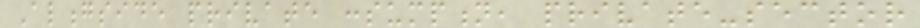Alongside private consumption, private-sector
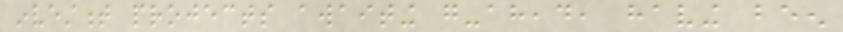investment projects awaiting go-ahead, having been
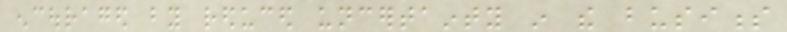encouraged by reduced uncertainty in the business
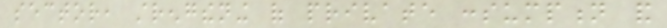sector, strengthening of private consumption and
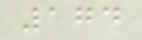174
